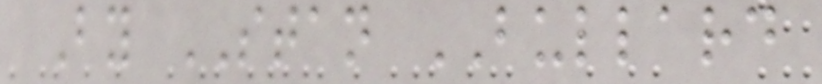By STAN BULLARD
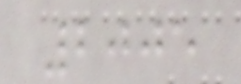2005
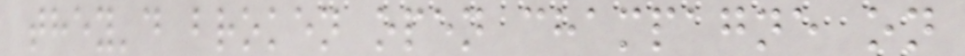they'd broken open champagne on
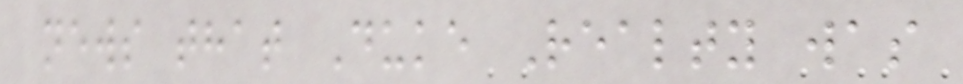news that Duke Realty was
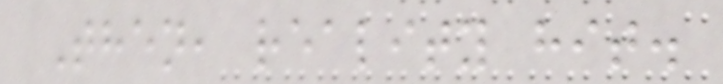Then, reality hit.
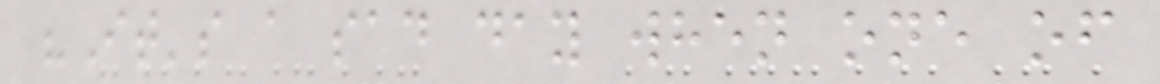"It's a sad day when one of
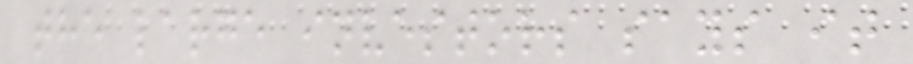the large investors says it
